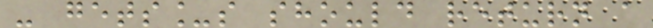- gets_s should return a
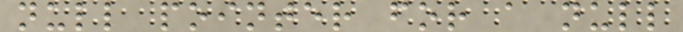null pointer for a null
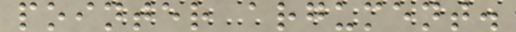pointer argument.
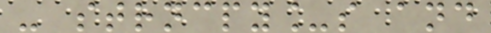- strncpy_s and
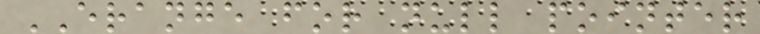ERANGE for null pointer
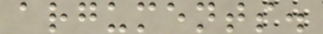arguments.
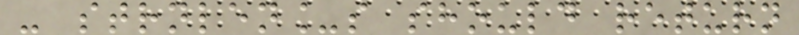- strnlen_s should return
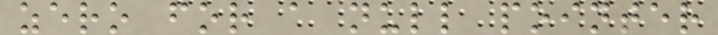zero for a null pointer
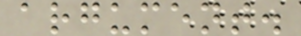argument.
